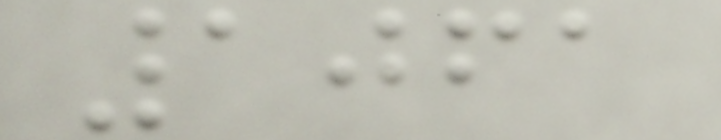1061
